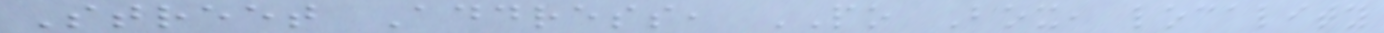Street Address, PO Box, locality
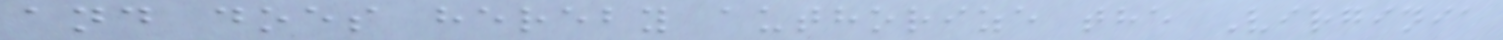and does hereby authorize the Virginia
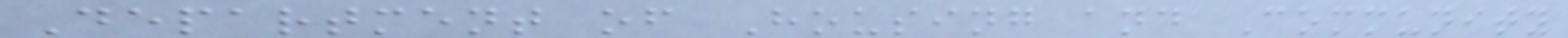Department of Housing and Community
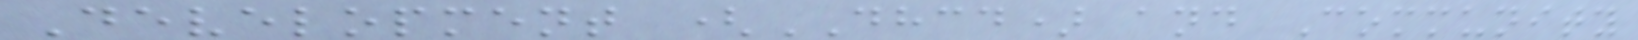Development (DHCD) and Community
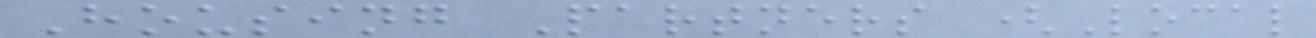Housing Partners (Local
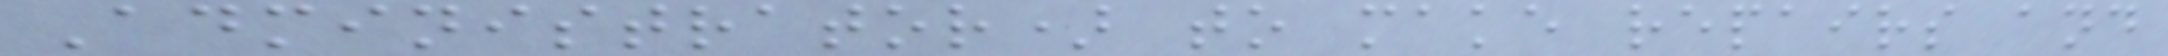Administrator) to make repairs and
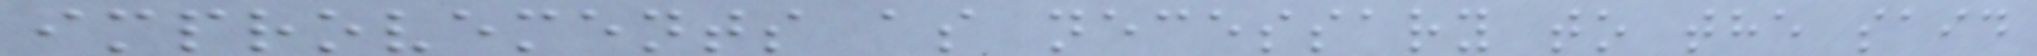improvements as necessary to the said
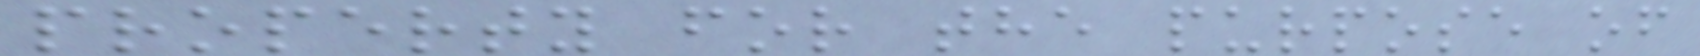property for the purpose of
